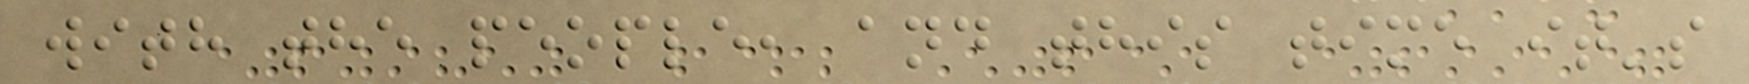with the people, and this time it's
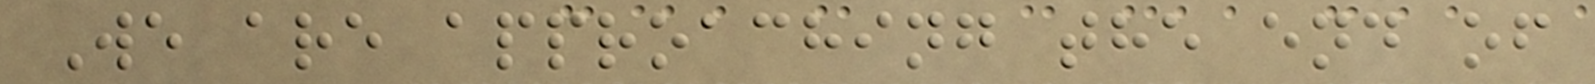We are approaching the end of
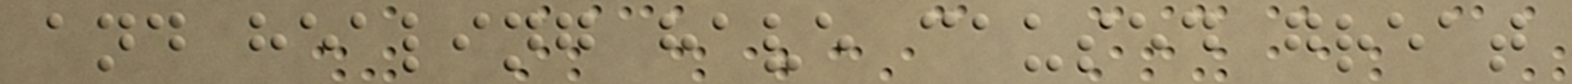and healing have caused great
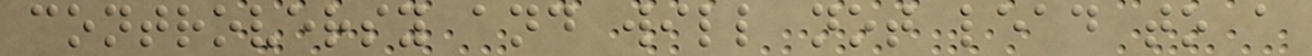controversy and will not lead to a
